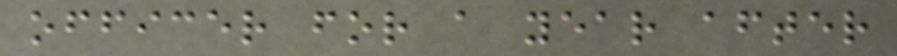officer for a year after
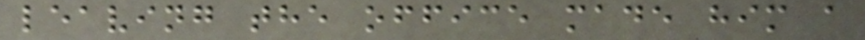leaving the office made him a
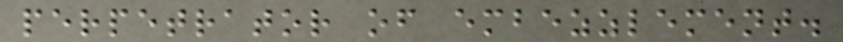perpetrator of embezzlement.
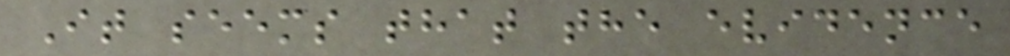It seems that the evidence
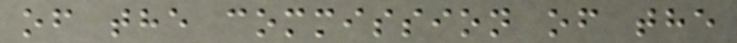of the commission of the
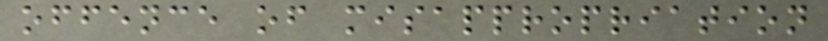offence of misappropriation
